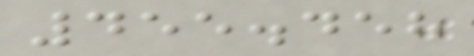455.458
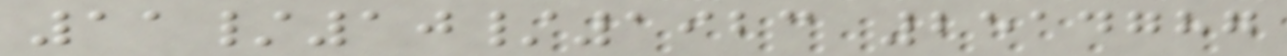11/10/1923 2514787
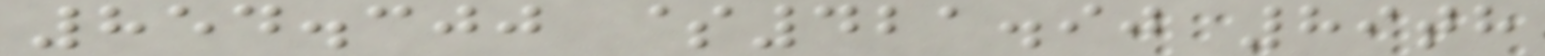854.300 $421.90 89th
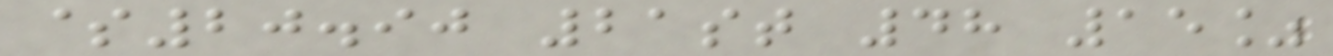$20.90 21st 48 15%
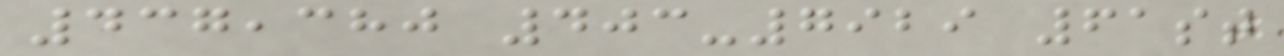437,380 403-7929 61st
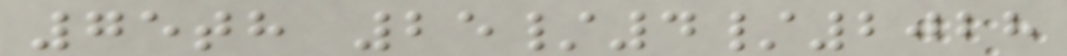75th 25/4/2028
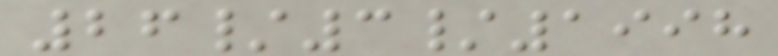26/3/1998
